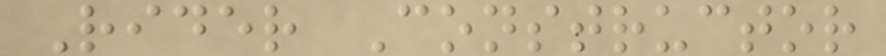Rider Constructor
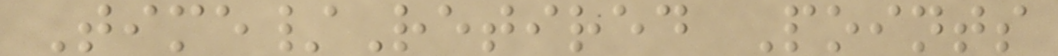Time/Retired Points
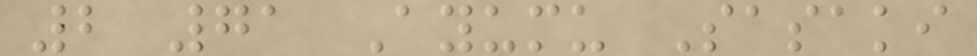2 71 Ayumu Sasaki
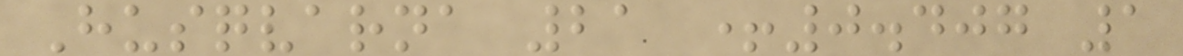Husqvarna 21 +0.407 1
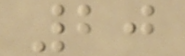20
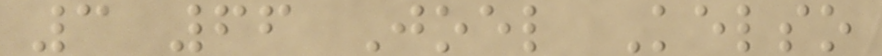3 66 Joel Kelso
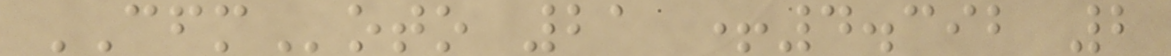CFMoto 21 +4.392 2
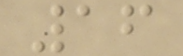16
